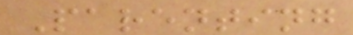Parenting
